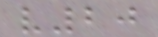v20
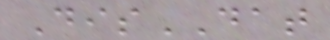DisDAT
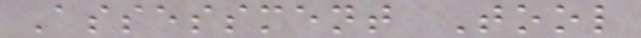Assessment Tool
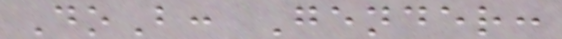DoB: Gender:
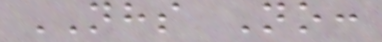NHS No:
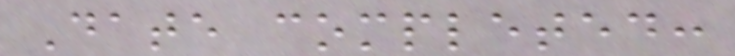Date completed:
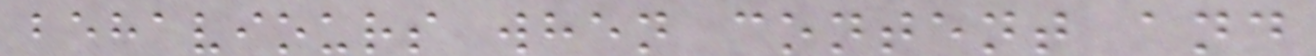behaviours when content and
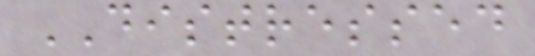DISTRESSED
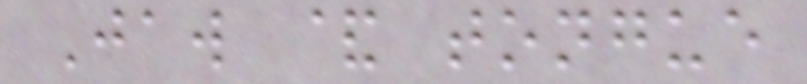Jaw & tongue
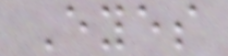Eyes
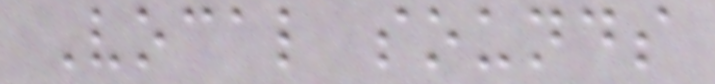Vocal sounds
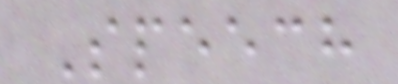Speech
